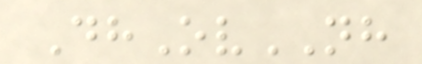DhOvNH
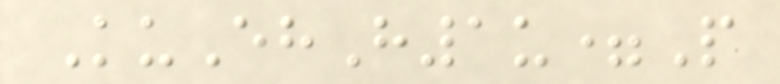KuEhH1u=P
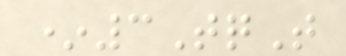*3TqT
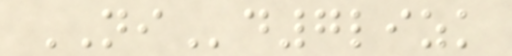NId7lizk
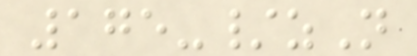175-/zN
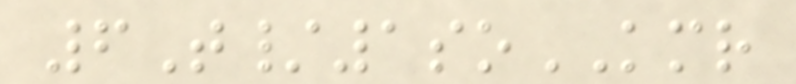6T/1soKMR
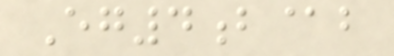Eg4b@b
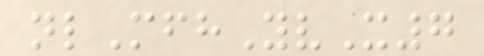nlMfhYvX7
